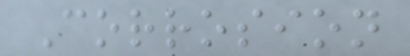Corrosion
